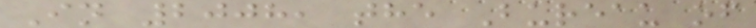In 2008, the Bureau of
